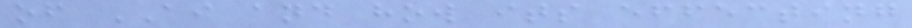of AI and how its effecting
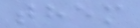them
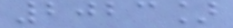2023]
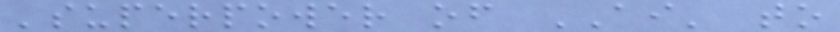'superpower of AI' to
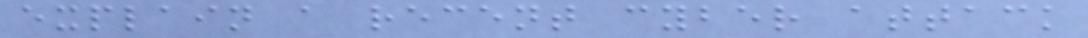explain a recent cyber attack
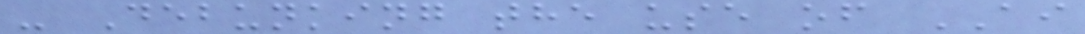- Debunking the use of AI
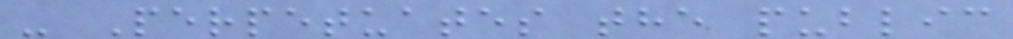- Perpetuates the public
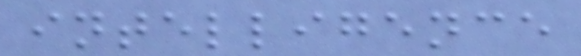intelligence
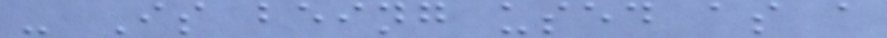- Is being used as a
